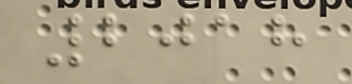2018
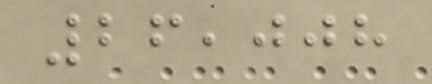26,008
